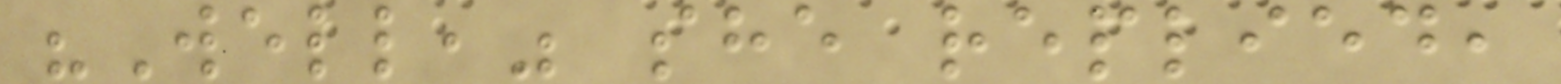"Well," she replied,
